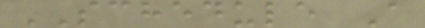SCHEDULE A
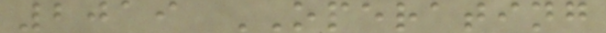2019 OPERATING
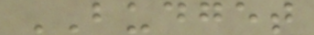BUDGET
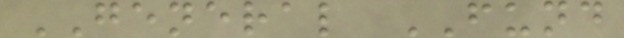GENERAL FUND
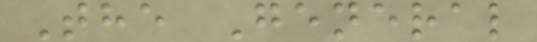The General
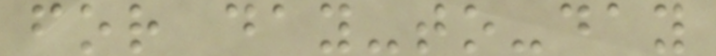for day-to-day
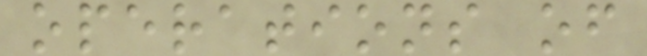operations of
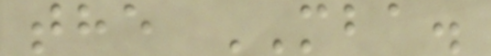the MBA.
